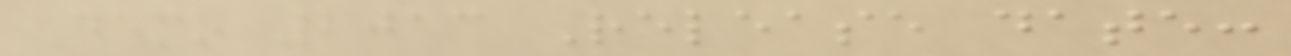Demo 2013 Release date:
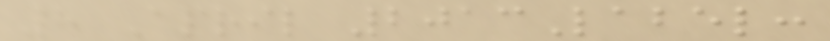8 April 2013Label:
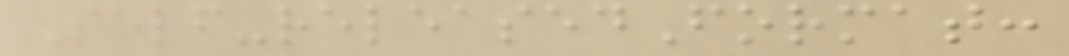Self-releasedFormat:
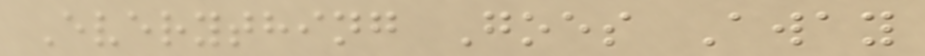Everything Goes Away
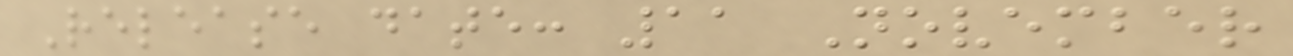Release date: 11 November
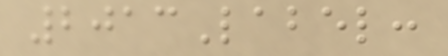2013Label:
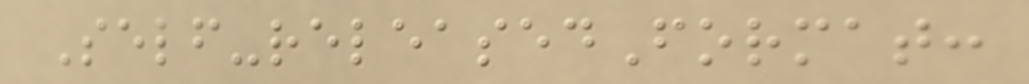Self-releasedFormat:
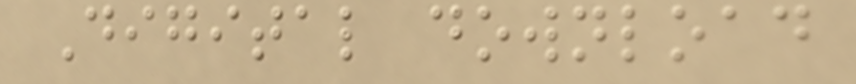Digital download
